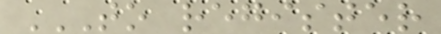TO REGISTER
